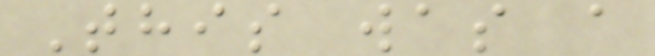This was a
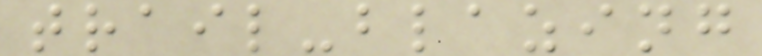trail-blazing
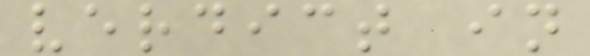verdict in
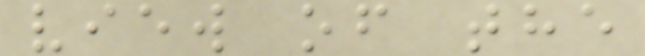view of the
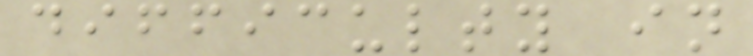difficulty in
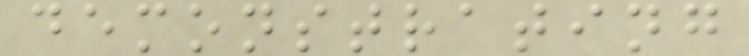demonstrating
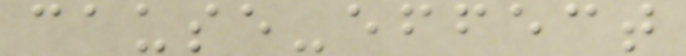cause-effect
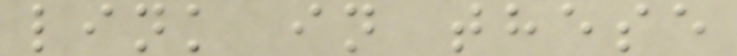link in these
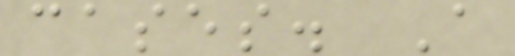cases. A
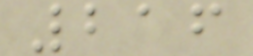216
